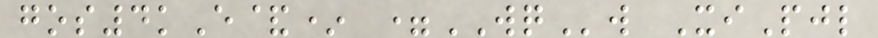gos4kE&* =WQw XiPjl
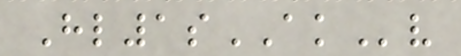Hl1sAKv
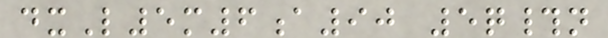dxL5m6a90 5q#n
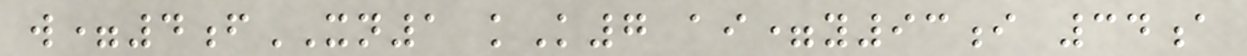w=4fXN1 kK7 ai=y93i 34a
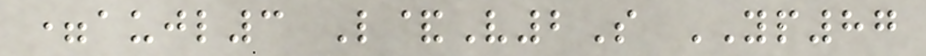=aujl3 L&V2S YP87
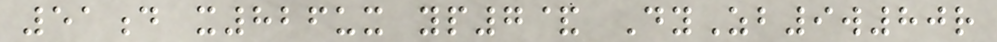51d x826ux yp7& DyZb9w80r
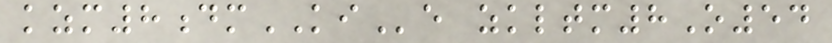kzm8dmKIe zkltm8O54
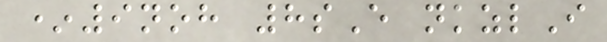*9noh 8sE nkzlI
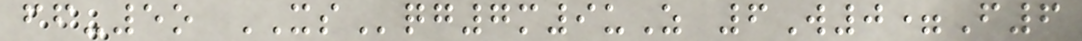ff-5o XSqg7m9uZ 6W0=F6
